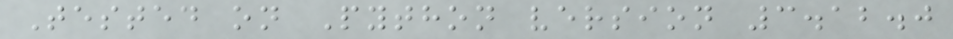Tested on Python version 3.12.0
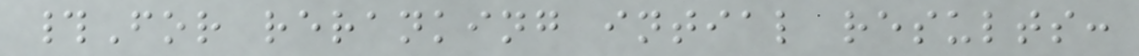#For reranking intial results:
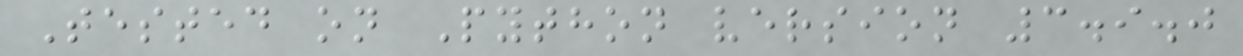Tested on Python version 3.9.0
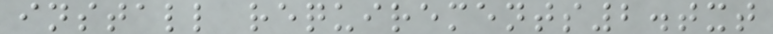install requirements2.txt
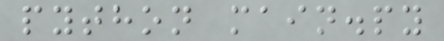python main.py
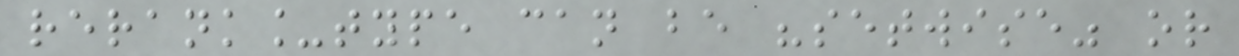rerank_type can be "setwise" or
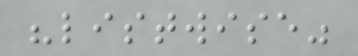"listwise"
